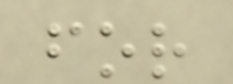for
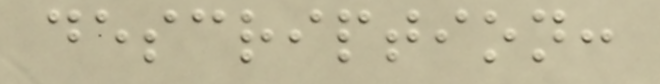description:
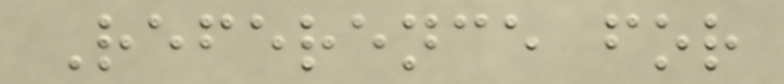Reference for
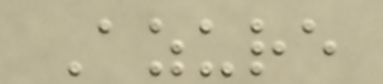Azure
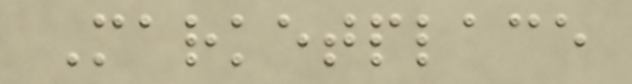Marketplace
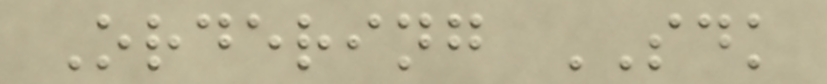Ordering SDK
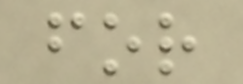for
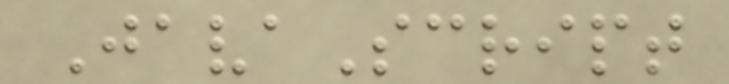JavaScript
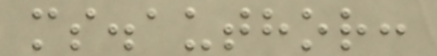ms.author:
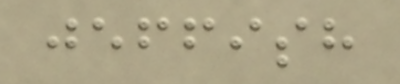jeffish
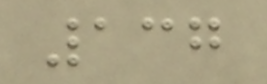137
